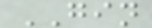GIN
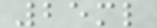25ml
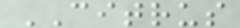CITRUS
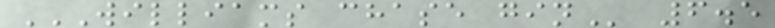WILLIAMS CHASE GIN 6.5
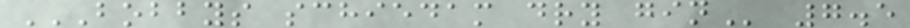BOBBYS SCHIEDAM DRY GIN 7.5
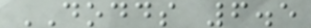DODDS 6.5
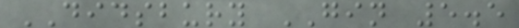DIDSBURY GIN 5.5
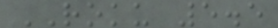ROKU 5.5
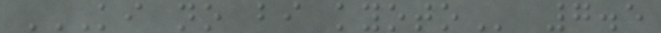KI NO BI KYOTO 7.5
